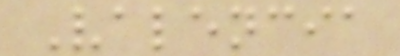Valencia
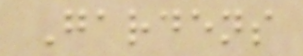Gardens
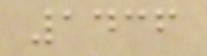1436
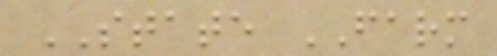STATE FARM
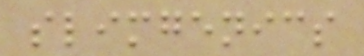slimgenics
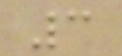3
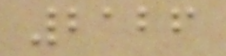2126
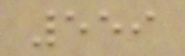559
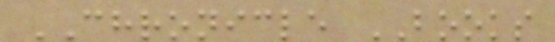CHRONICLE BOOKS
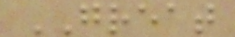GREAT
